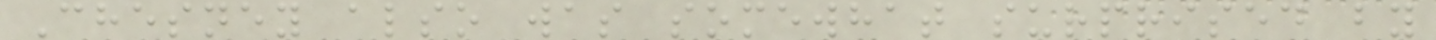Chesney also was somewhat surprised by
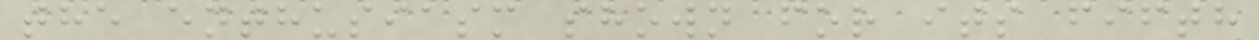the enthusiasm shown for its fifth
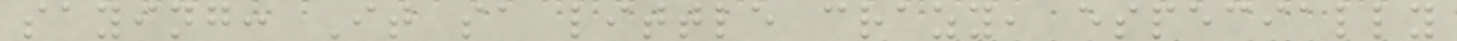saying: It sa little crazy, especially
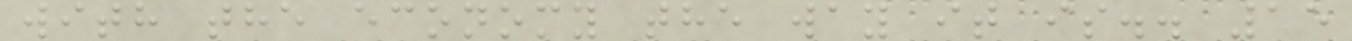with the economy the way it is.. 15
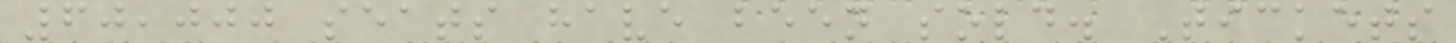60,000 seats have been sold. Tickets
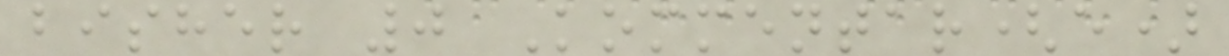bisher 0 Kommentar(e)
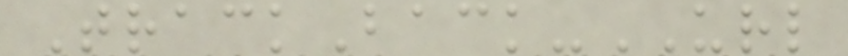TrackBack-URL
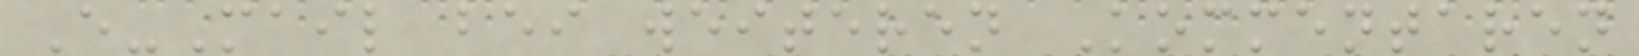E-Mail bei weiteren Kommentaren
